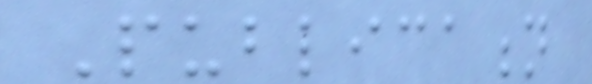Publication
